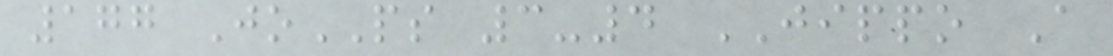177 JoPS 3-4 JIPPO A
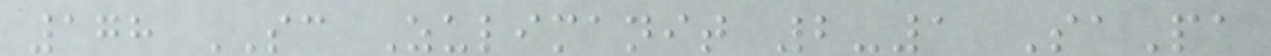178 SC Zulimanit 2-1 SaPa
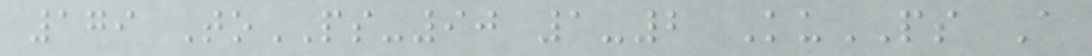179 ToPS-90 1-2 KuPS A
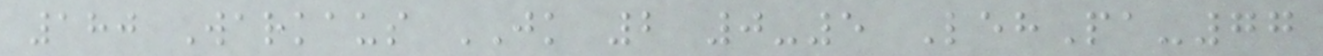180 Warkaus JK 2 0-5 LehPa-77
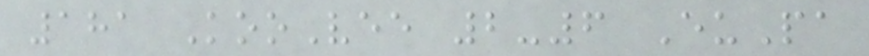181 KooVee 2-6 EuPa
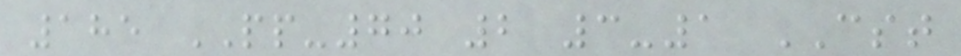185 PP-70 2 3-1 CST
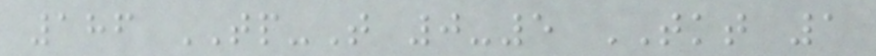186 TP-T 0-5 TKT 1
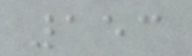153
